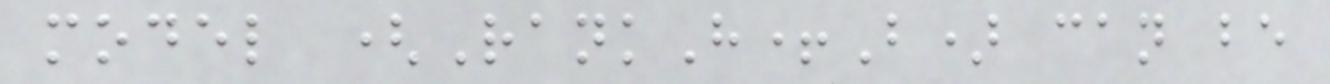model (RankH+B) can be
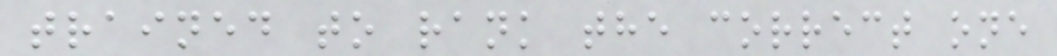trained to rank the correct one
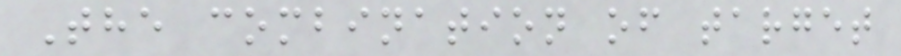The combination of target
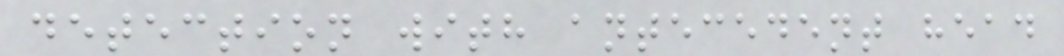detection with antecedent head
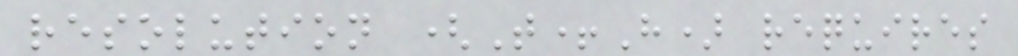resolution (T+H) requires
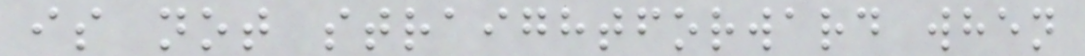is not straightforward when
